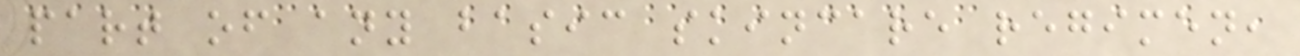part of any basic skincare regimen,
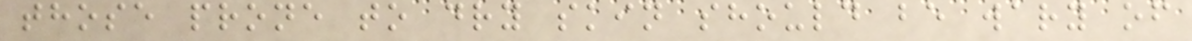those prone to dry skin should be wary of
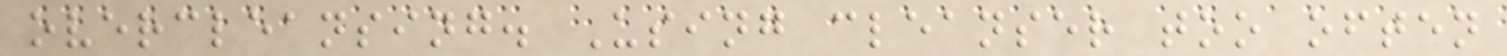overcleansing. Using cleanser too often
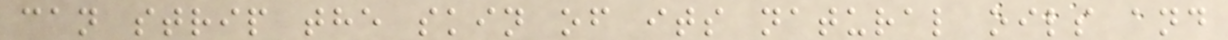can strip the skin of its natural oils and
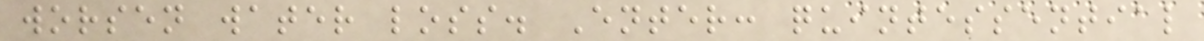worsen water loss. Enter: quintessential
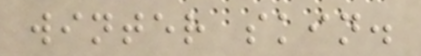winter skin.
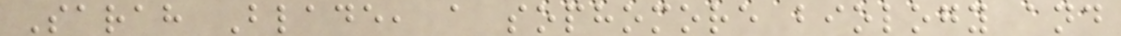Sarah Blade, a sophomore biology and
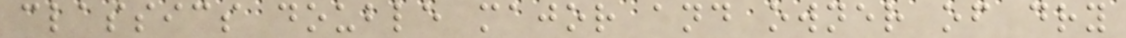classics double major and owner of dry
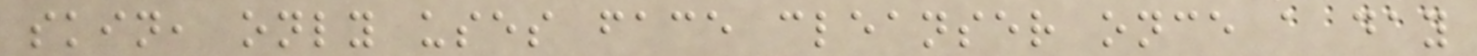skin, only uses face cleanser once a day
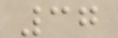37
